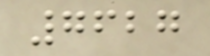7627
